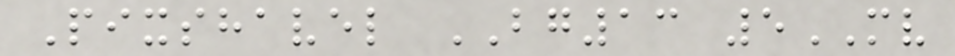Pixshavel BG13 5MV
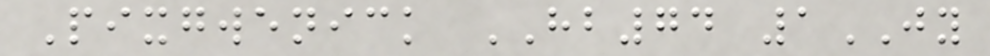Pixgwenick HB74 1JY
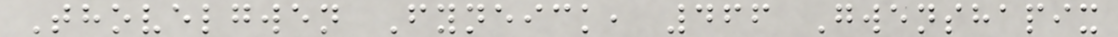Thovelgwen Fyneick, 466 Gwenshapix
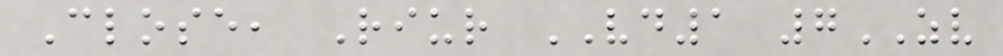Close, Riur VD1 7ZV
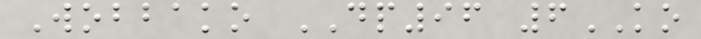Wobbako DP96 6KO
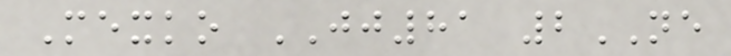Mexko JJ81 2NE
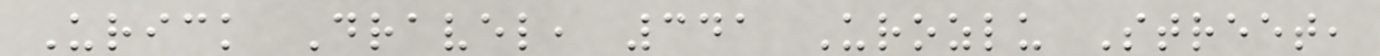Urick Dravel, 341 Urozlu Street,
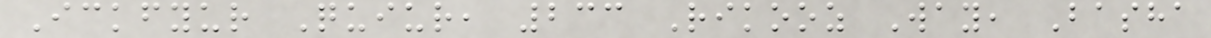Ickfyur Quiur, 233 Rikooz Way, Basha
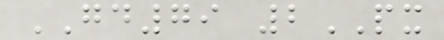GD79 2PX
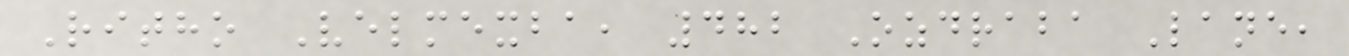Ritho Velmexba, 482 Ozdraba Lane,
